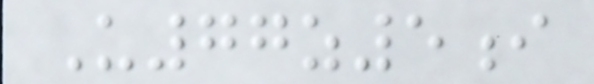U77z5i
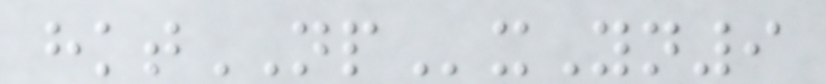hktNPxYn9
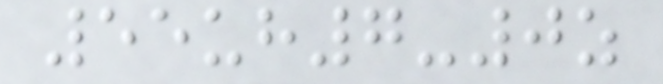55uh7-0z
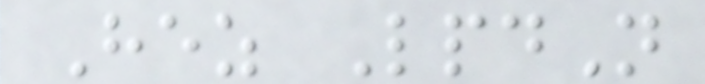Hez LpdN
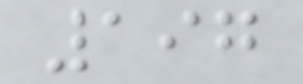197
